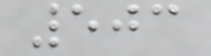503
